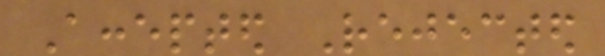Accepted Rejected
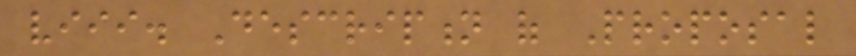viii. Description of Proposal
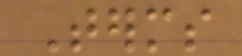Terms
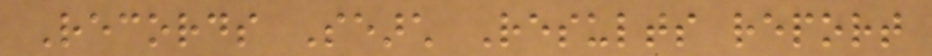Records Search Results report
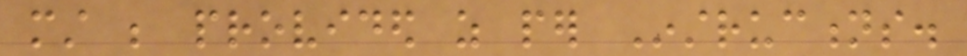must be provided as per Instructions.
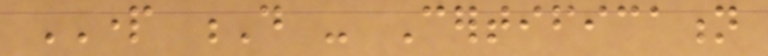PART D - Certification
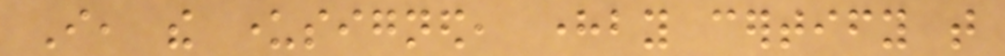I, the undersigned, hereby certify that
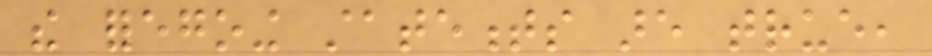the foregoing statements are true,
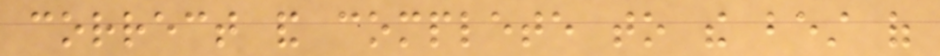correct and complete to the best of
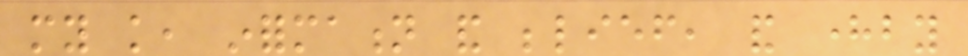my knowledge, information and belief, and hereby
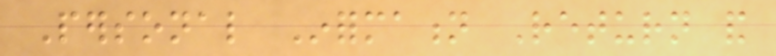Personal Information Return and
